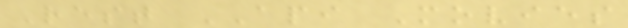Rest API Movies
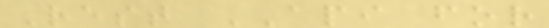Rest API for
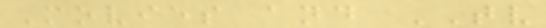Movies and TV
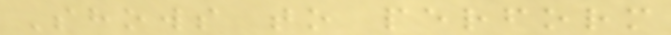Shows to perform
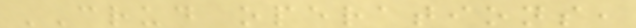CRUD operations,
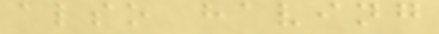also having
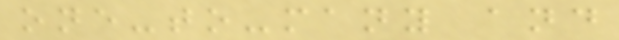one-to-many and
